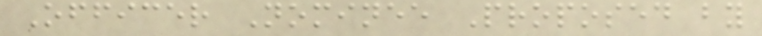Officer Nominee Proposed by
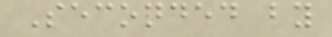Seconded by
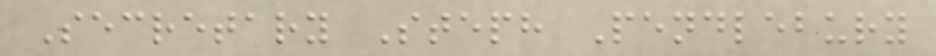Secretary Steph Pendlebury
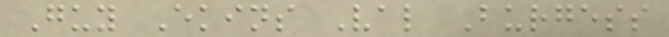Guy Ekins Val Burgess
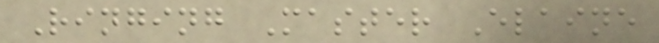Ringing Master Elaine
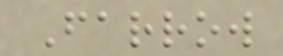Farrow
